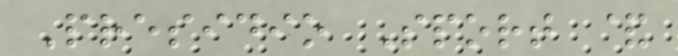Presidio Sport &
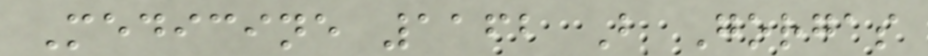Medicine 1162 B Gorgas
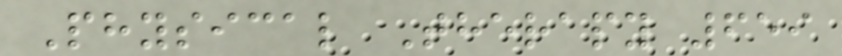Physical Therapy 659
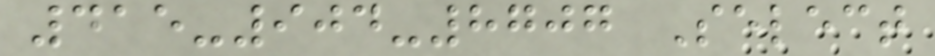415-904-8707 Select
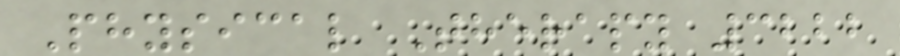Physical Therapy 3222
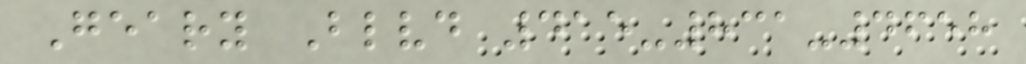Geary Blvd 415-831-4658
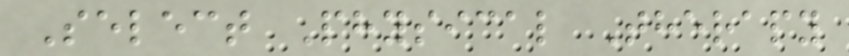Select Physical Therapy
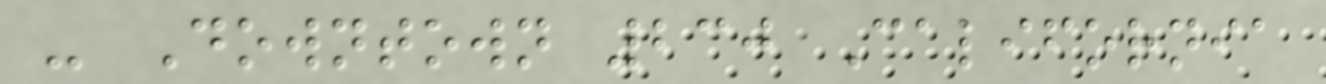- Downtown 230 California
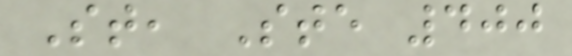St, Ste 400
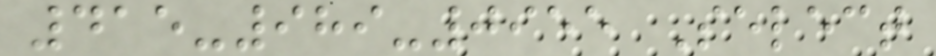415-989-0955 Select
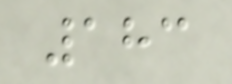183
